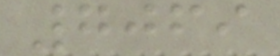7069
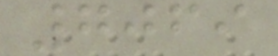7069
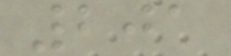201
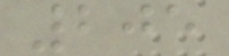205
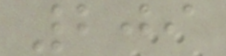209
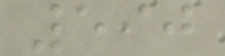590
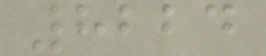8224
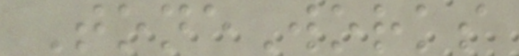ToneWorks
